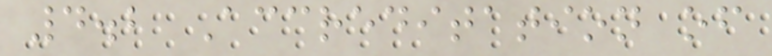4.2 Accreditation of
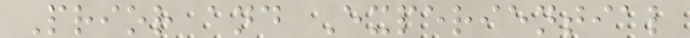Prior and Experiential
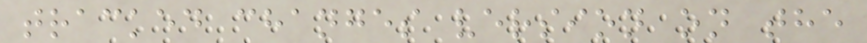tracked changes version on the
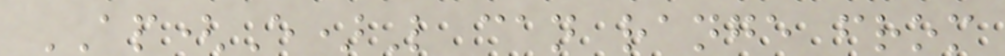AP(E)L can range from
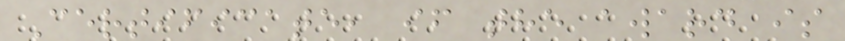Certificate, if the award is
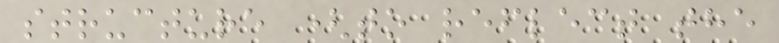structure (to reflect the
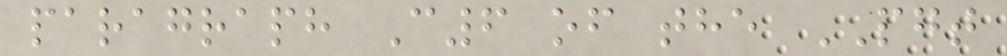paragraph C6 of the PGT
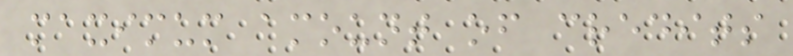maximum amount of credits
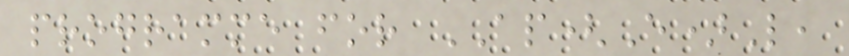programme for AP(E)L,
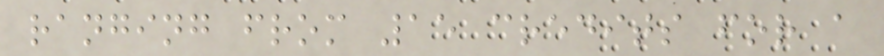ranging from 15 credits for a
